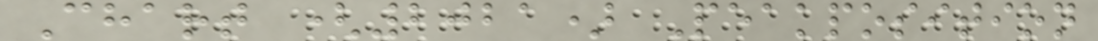Chart (2021) Peakposition
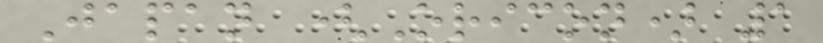Japan (Oricon) 1
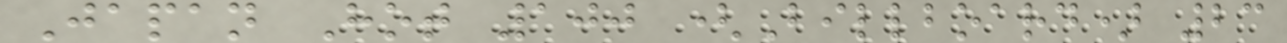Japan Hot 100 (Billboard) 23
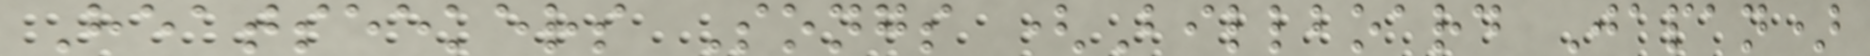Heatseekers Songs (Billboard Japan)
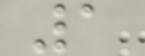1
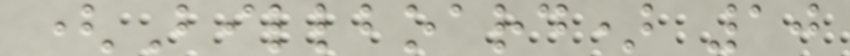(Billboard) 10
